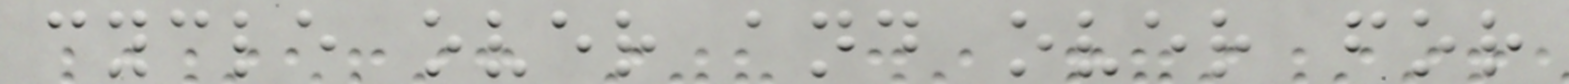cycle over and over for
